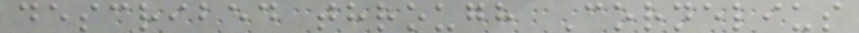described through Cornelius
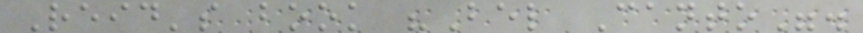Reid's book "Bel Canto".
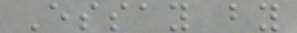Essay by
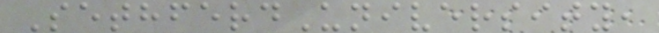SethferdUniversity,
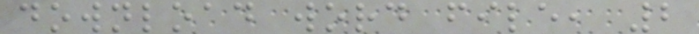download word file, 2
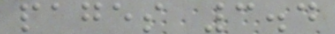pages 3.4
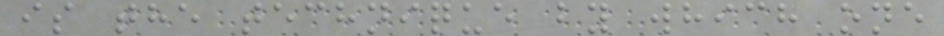is the technique by which one
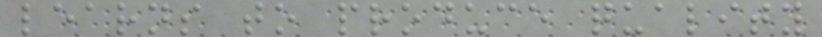learns to produce quality
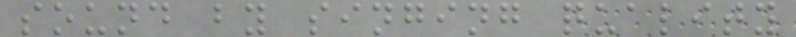sound by singing quality
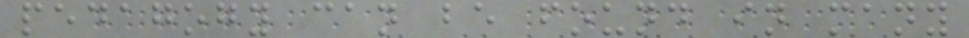pedagogy can be found in many
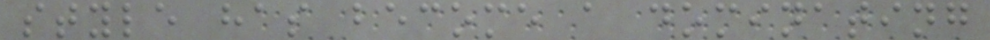style has become a dominating
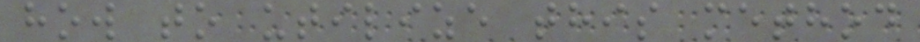how to utilize this method
